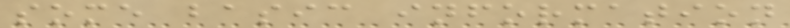some basic information
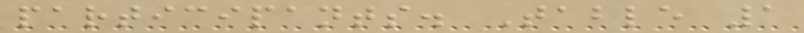participants. Table 1
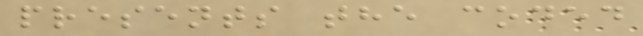presents the coded
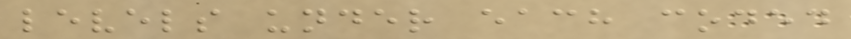levels under each coded
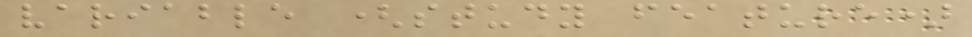variable (study feature)
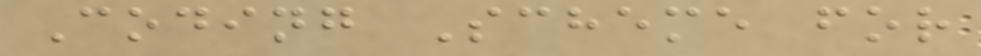Coding Scheme for
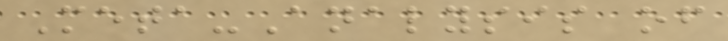Meta-Analysis of
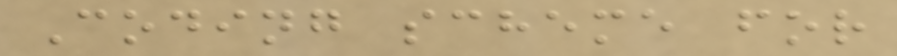Coding scheme for
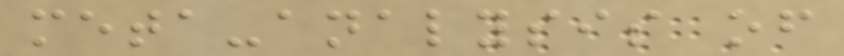meta-analysis of
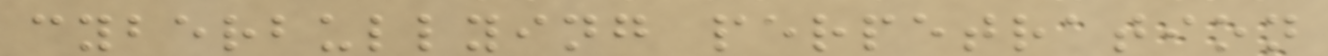cyberbullying perpetration
